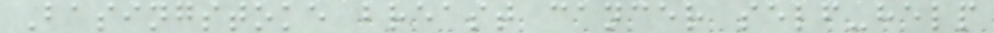Basingstoke breast cancer self-help
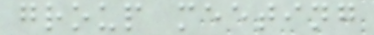group meeting
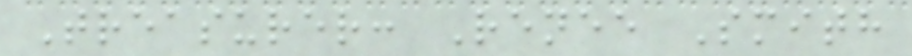Treasurer: Renee Smith
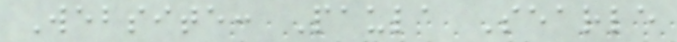Website: Paula Searle
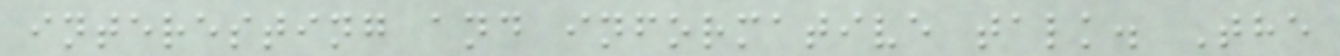interesting and informative talk. The
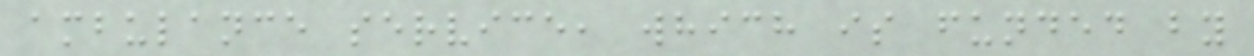ambulance service, which is funded by
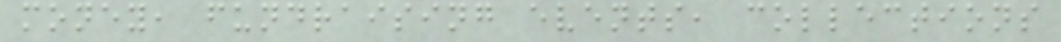money, fundraising events, collections
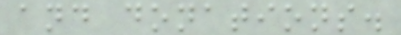and donations.
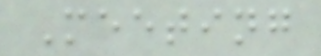Meeting
